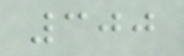300
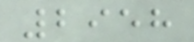2958
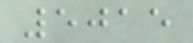5015
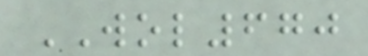WOL670
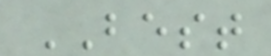BEST
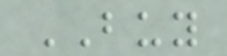BUY
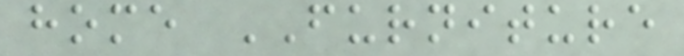home FURNITURE
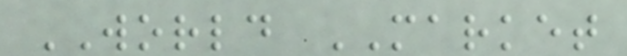WORLD MARKET
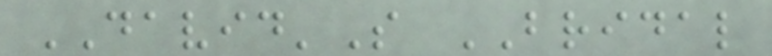DAVID'S BRIDAL
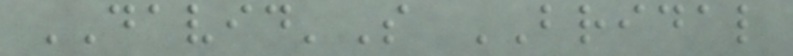DAVID'S BRIDAL
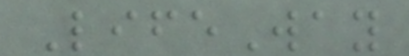LifeWay
